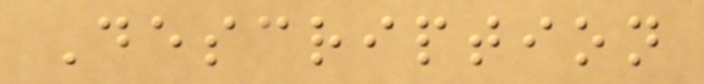Description
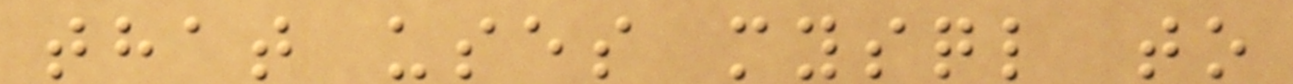that uses mysql to
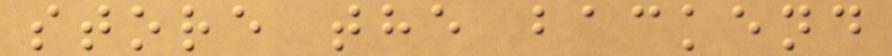store the backend
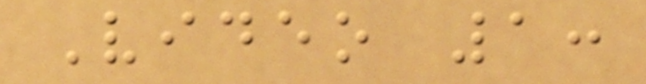Video 1:
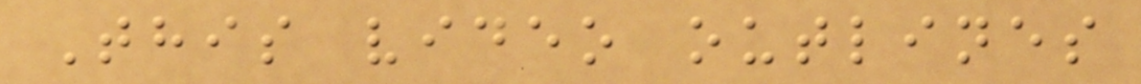This video outlines
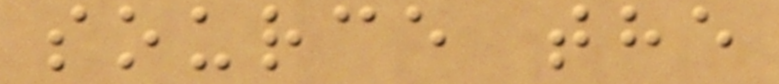source the
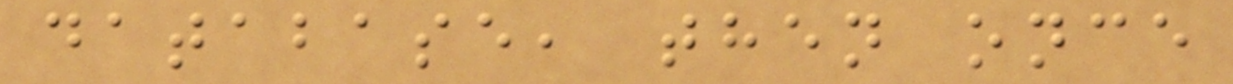database, then once
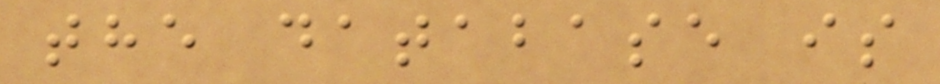the database is
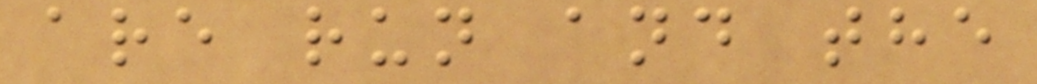are run and the
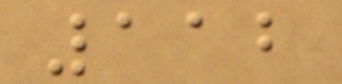112
